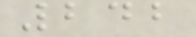242
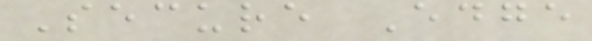Secure Edge
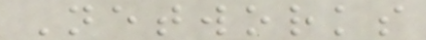Networks
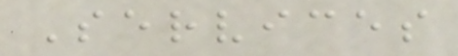Services
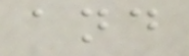and
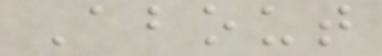About
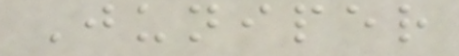Juniper
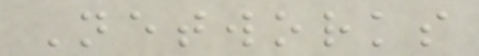Networks
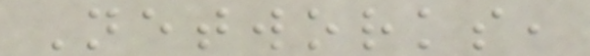Networks,
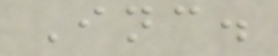Inc.
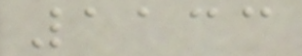1133
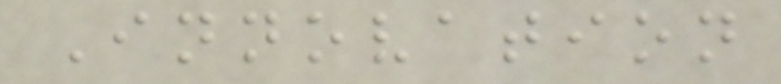Innovation
